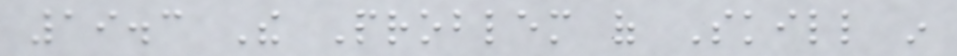19.3 The Problem of Skill in
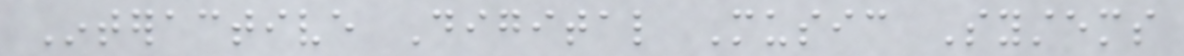Interactive Digital Music Systems
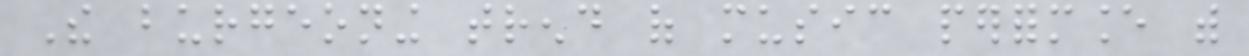The burgeoning trend of music performance with
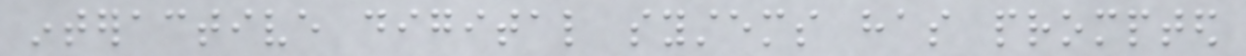interactive digital systems has prompted
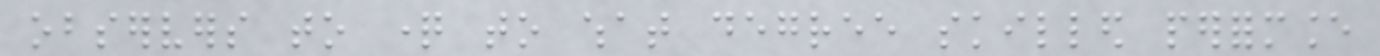observers to question to what degree skilled performance
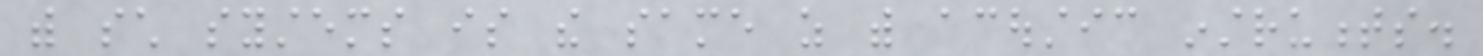with such systems is the same as with acoustic instruments.
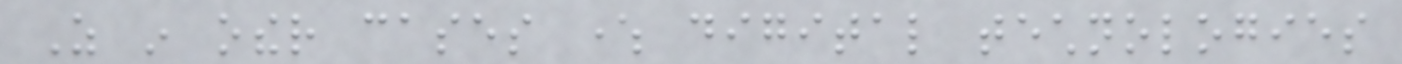As in other cases where digital technologies
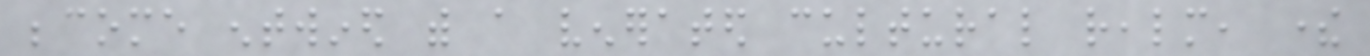become entwined with a venerated cultural realm, there
